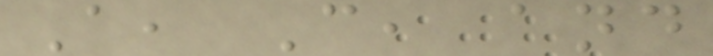A, C, and
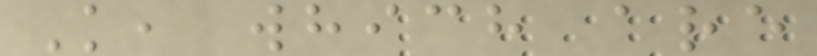K, which are
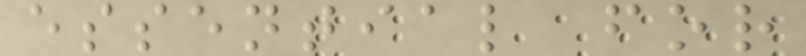essential for
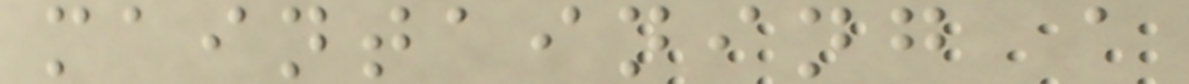maintaining a
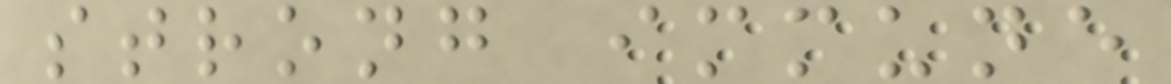strong immune
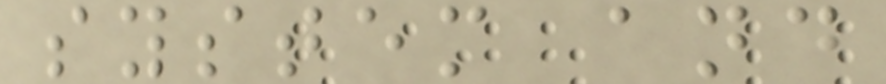system and
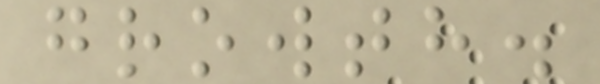growth.
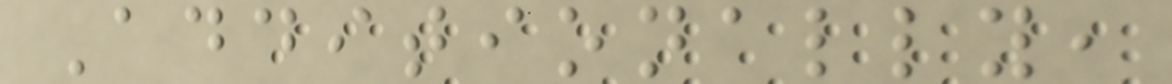Additionally,
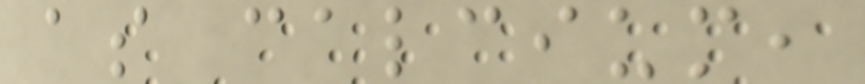as calcium,
